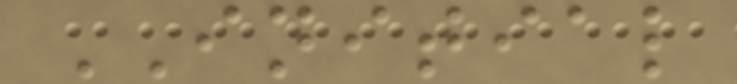INITIAL
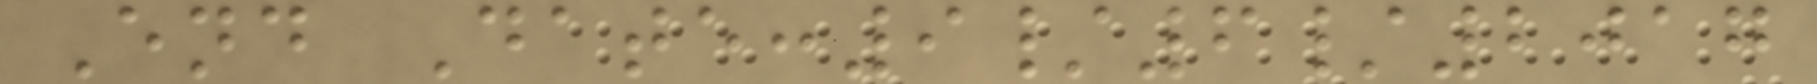End Date:9/6/2017
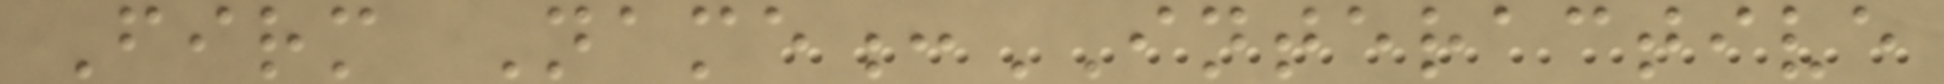Firm Name:INTERACTIVE
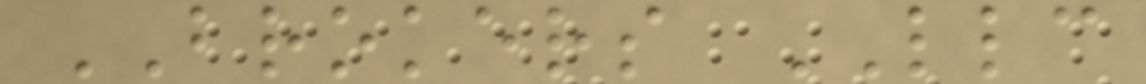BROKERS LLC
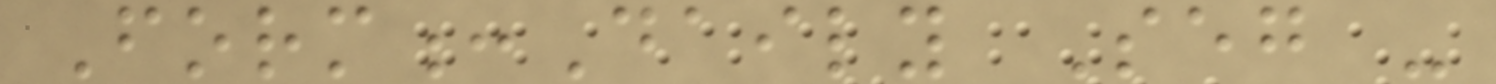Form:Daily Seg -
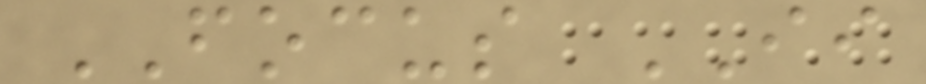FOCUS II
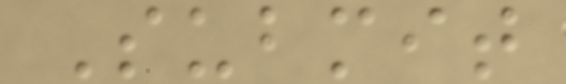Submit
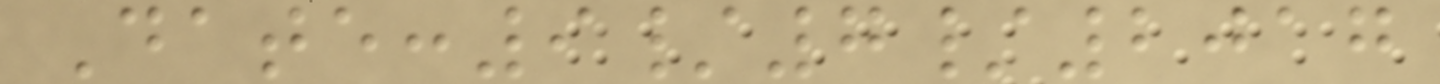Date:9/7/2017
